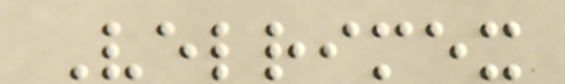Velrimex
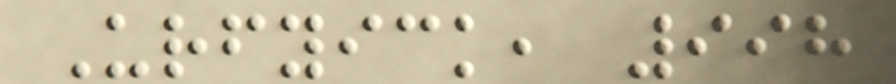Urfyick, 998
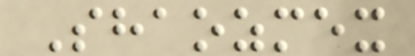Shaozmex
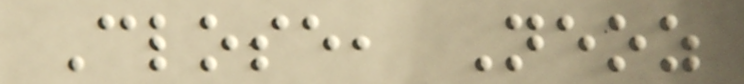Close, Neoz
